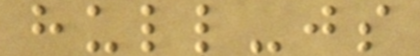hull-js
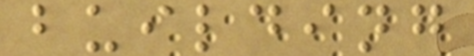building
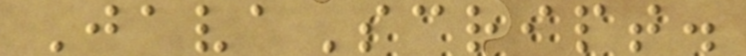JavaScript.
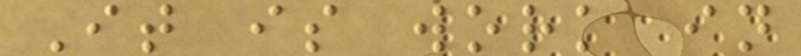It is work in
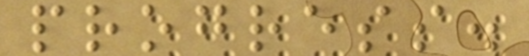progress.
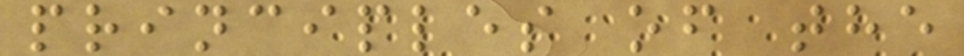principles of the
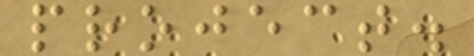project.
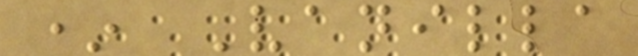* Vanilla
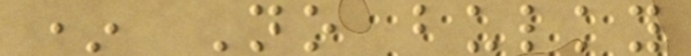* No bulky
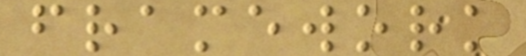framework
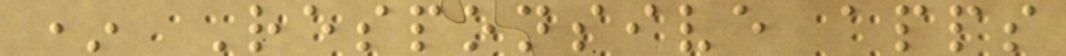* Responsive apps
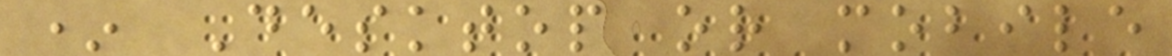* Desktop or mobile
